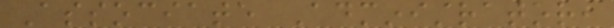Associate Administrator,
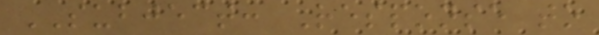SUBJECT: Response to
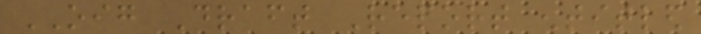OIG Draft Report entitled
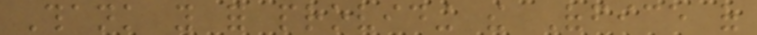Thank you for providing the Office of
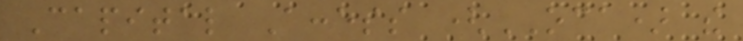Capital Access (OCA) the
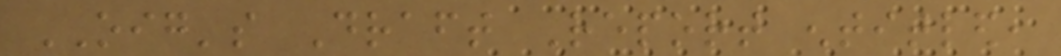OIG's Draft Report entitled,
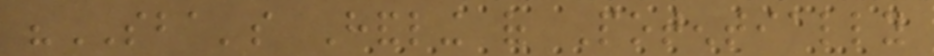"SBA's Handling of Potentially
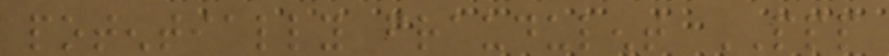potentially fraudulent PPP
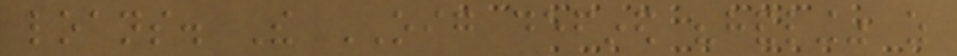loans. The OIG defined "handling" as
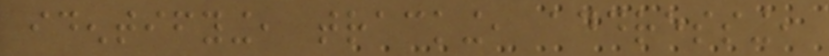identifying, tracking, addressing,
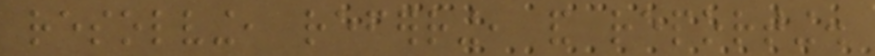resolving, referring, and reporting.
